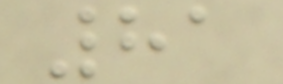81
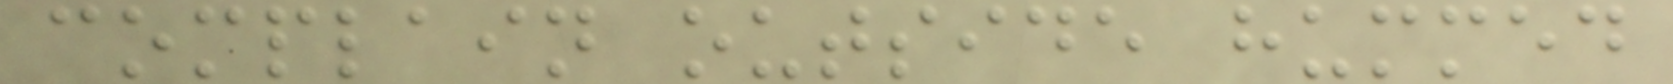complain outside hummed
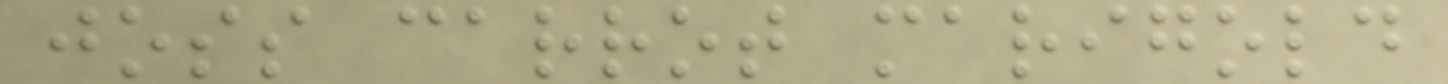joss carrot marigold
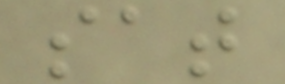sat
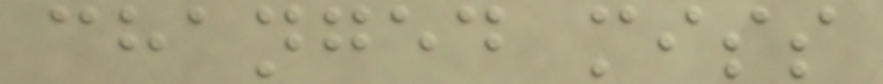changed miss
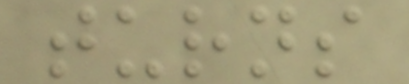turns
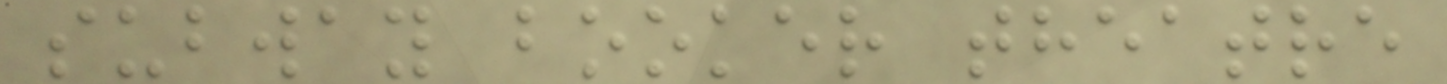subway booker theatre
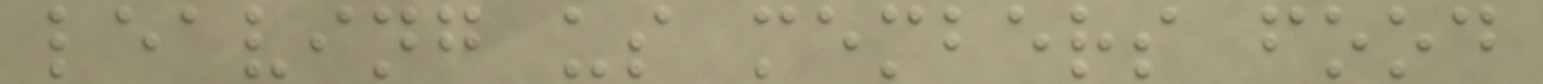leaving us members food
